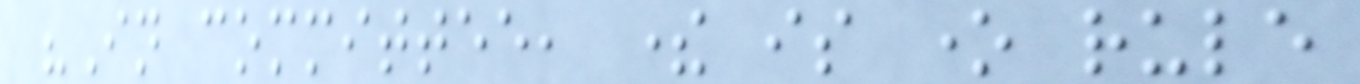"In committee, there is one rule
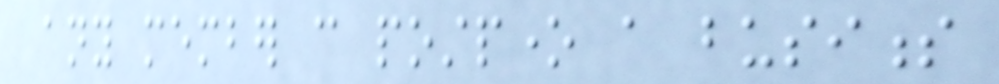any member can postpone a business
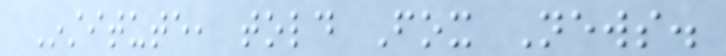Institute, told Fox News.
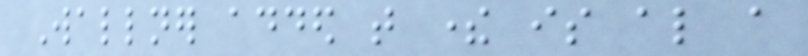Wallner added that there is also a
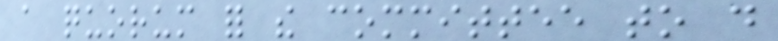a quorum for the committee to do
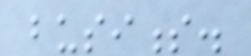business.
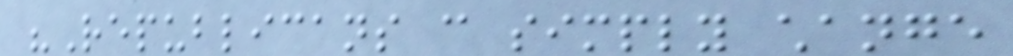"Republicans can simply change
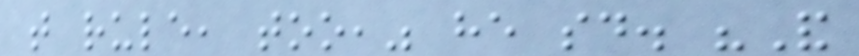that rule, too," he said. "And
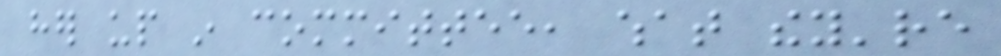her up in committee, what they're
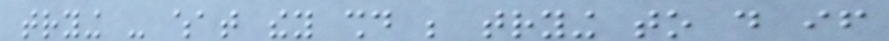trying - what they should be trying to do if
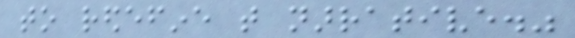to redefine that narrative."
